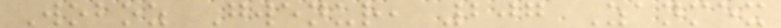Woboz Gwenur, 207 Zanmex
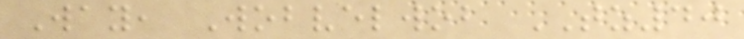Way, Wobvelwob TZ40
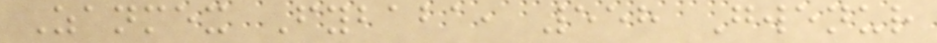Zanmex Fybaba, 558 Gwenur
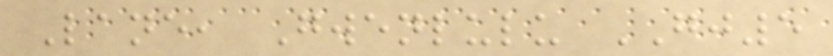Lane, Gwenlulu GJ5
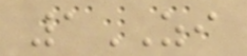1ZI
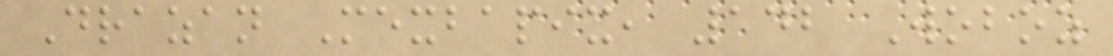Drazan Mexbapix, 142 Woboz
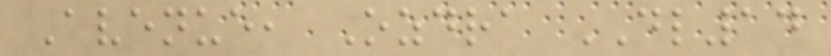Avenue, Ozdra DL14
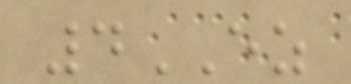4EZ
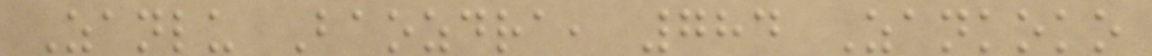Zanlu Baozdra, 784 Zankoko
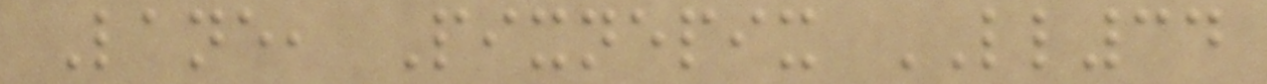Lane, Pixnepix LL34
